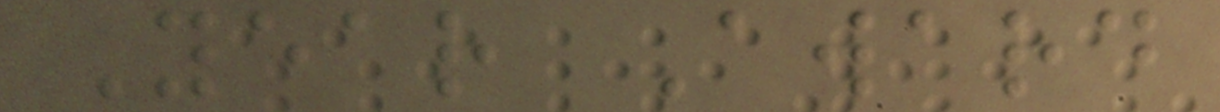Year Award
